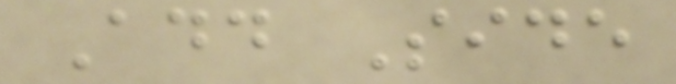Add Side
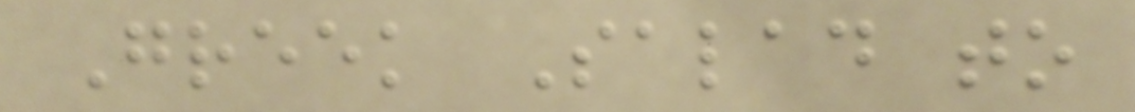Greek Salad to
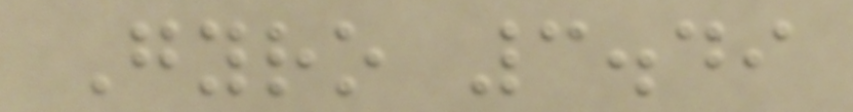Gyro 3.49
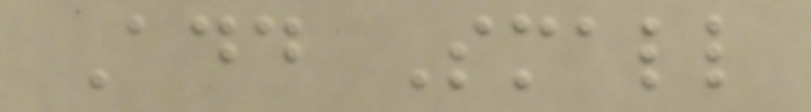Add Small
